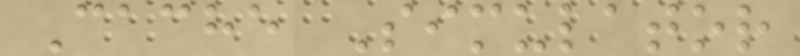Cache Simulator
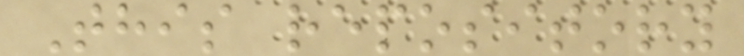This repository
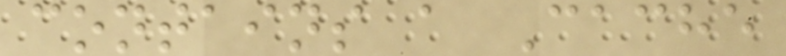contains a Cache
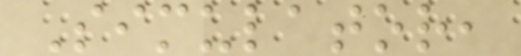Simulator,
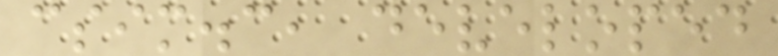csim.c, developed
